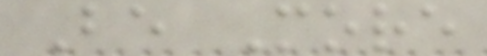Be More
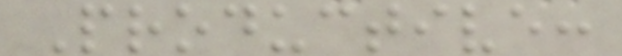Productive:
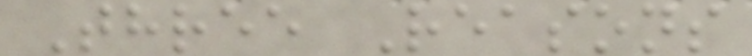Three Reasons
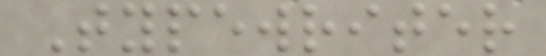Typewriter
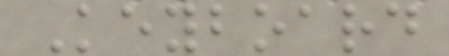Keyboard
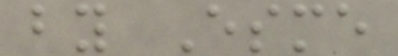by Esme
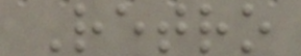Retro
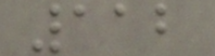112
